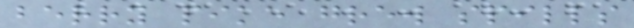berry pike grew spills
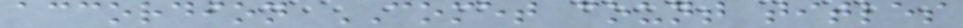accordion COMET count titles
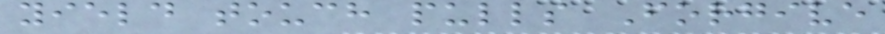yield touch pulls Forgive
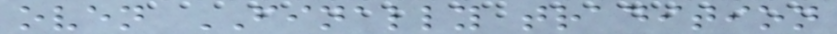oven FINALLY tradition
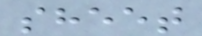sheet
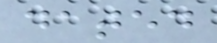dated
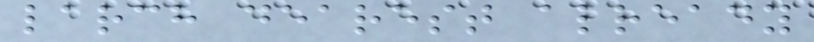larch dearest already
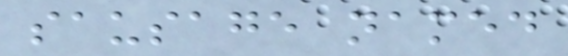sausage named
